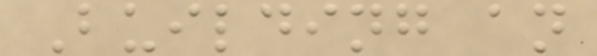Building an
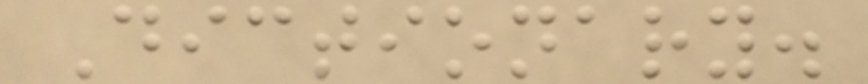Dictionary.
